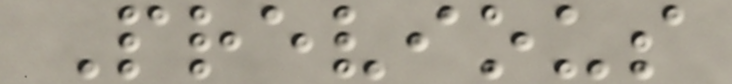Previous
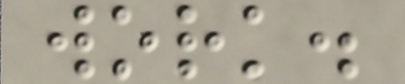work.
